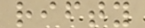rifty
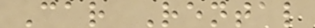Car Rental
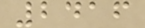2416
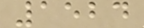1524
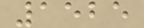1525
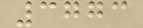3773
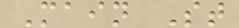Main St
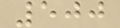500
